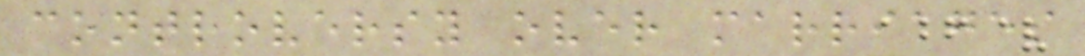controversy over marriages
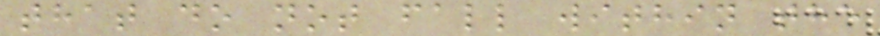that do not fall within the
